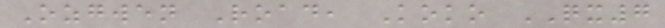Ozgwen Road, Koko QX7
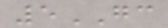5GC
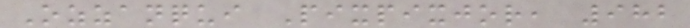Ozzanqui Pixpixjor, 982
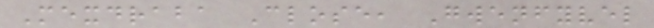Mexdraba Close, Gwenfyvel
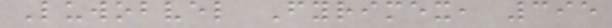Luwobvel Fyrimex, 395
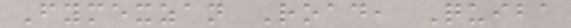Fymexzan Road, Quiba
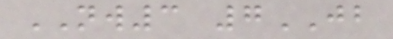NW3 7JB
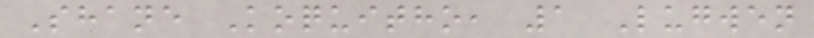Shane Koquitho, 1 Lugwen
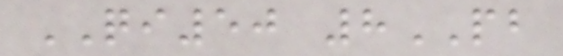QI50 8PB
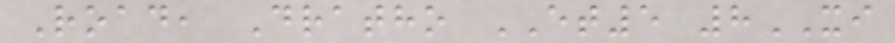Road, Dratho ET5 8XI
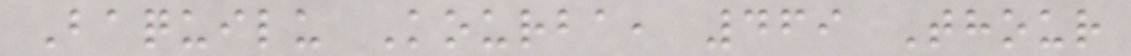Baquilu Kourba, 469 Thour
